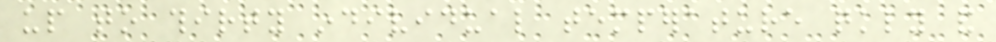up to thirty individual temperature quickly and
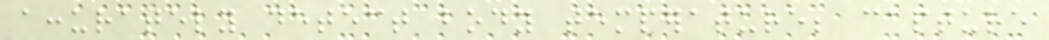accurately detect body temperature; capture
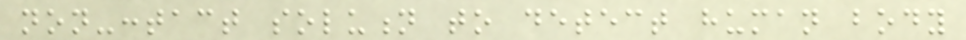non-contact solution to detect human body
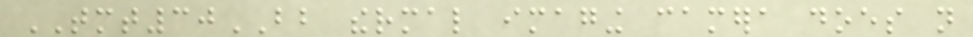TMT30BB thermal imaging camera does not
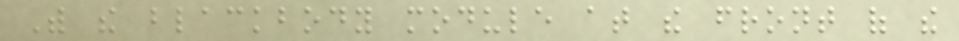With the blackbody module at the front of the
